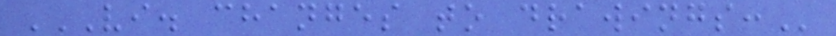VI. CHANGES TO DRAWINGS:
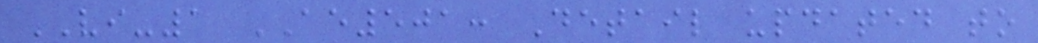VI-1 AE501: Detail updated to
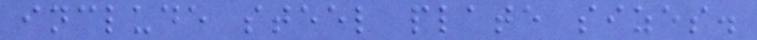include steel plate sizes.
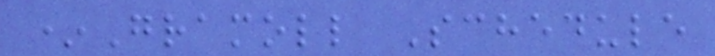*Gramoll Schedule
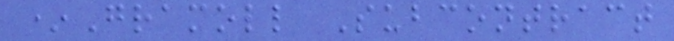*Gramoll Subcontract
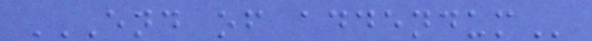END OF ADDENDUM
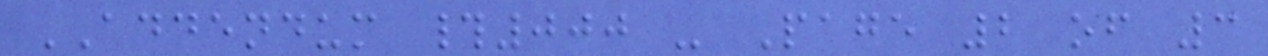ADDENDUM #000 - Page 2 of 3
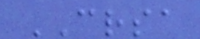CRSA
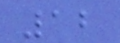12
